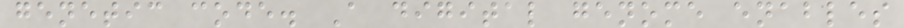genetic code. A digital genome enables
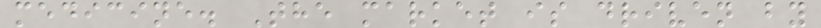medicine. The market is driven by
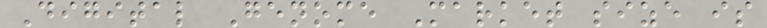Digital Genome Market size is
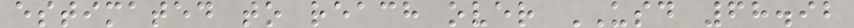estimated to reach over USD 68.92
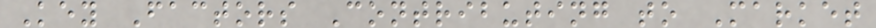Key Factors Contributing to Market
